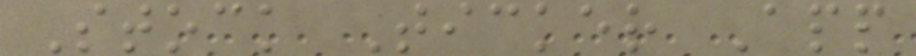Stock Ticker App
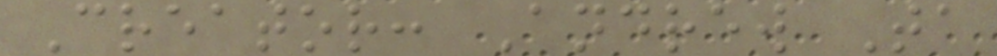Creator: Andrew Ta
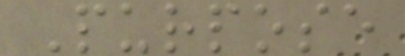Purpose
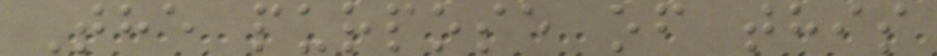The purpose of this
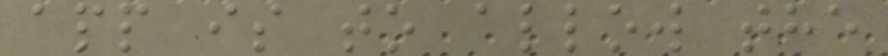app is to allow the
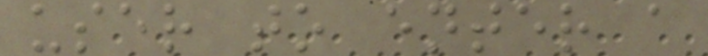user to enter a
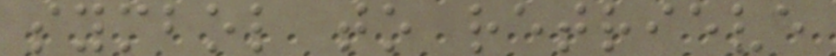symbol to retrieve
